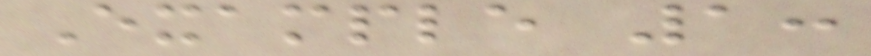Example 1:
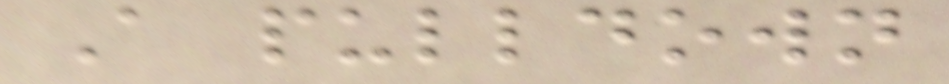A pulldown
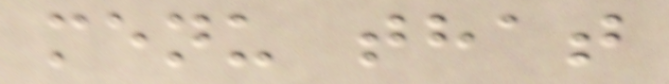menu that
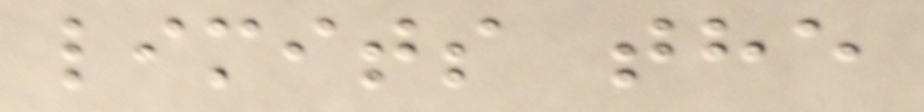limits the
